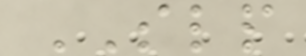SLP
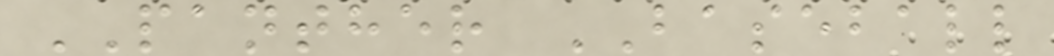PANTHER BASEBALL
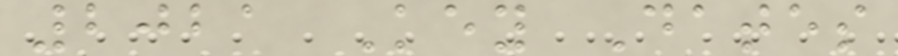2021 Key Dates
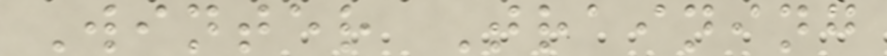Winter Training
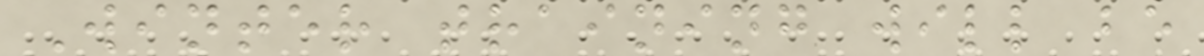Winter training will be
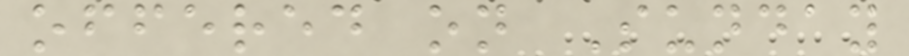offered on Sunday
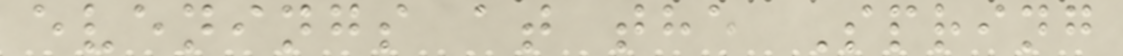evenings at the Spring
